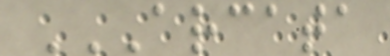ARCATA
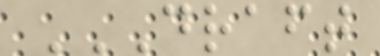DRAFT
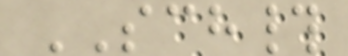SCH#
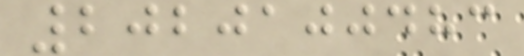2020100483
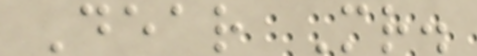Dear Mr.
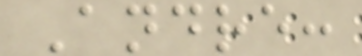Andre:
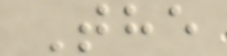The
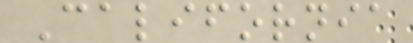California
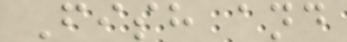Fish and
